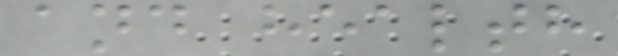and health
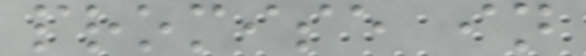promise in
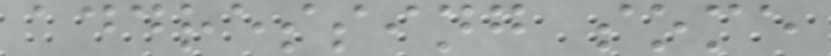addressing some
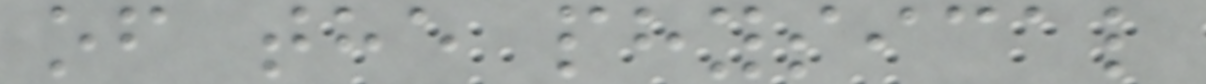of the physical
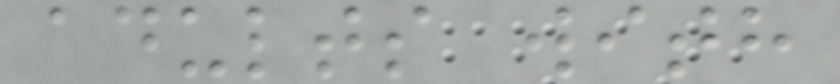adults with
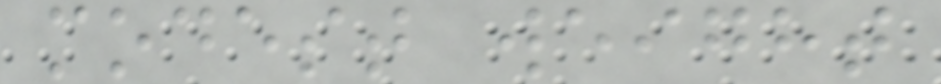modest weight
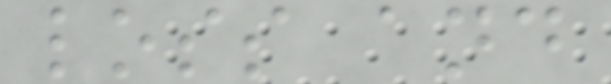loss and
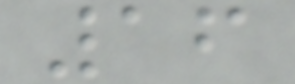16
